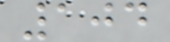104
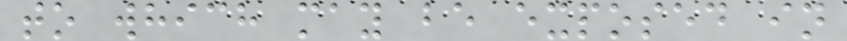to which may be exposed in
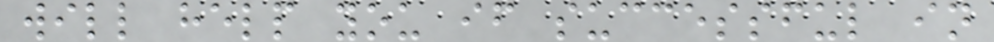will help you if successful in
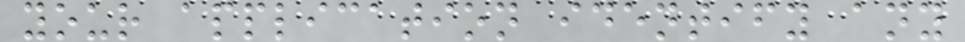your application identify any
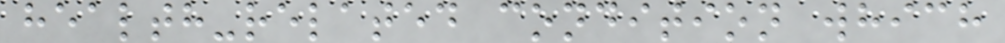health-related condition which
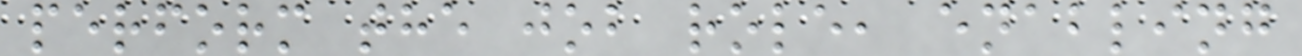perform the job role, enabling
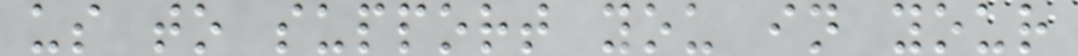us to support you in your
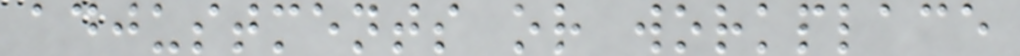adjustments or workplace
